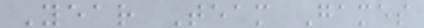Year Team Games
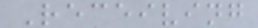Receiving
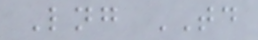Lng TD
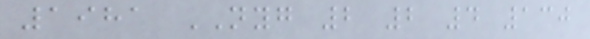1981 NYG 2 2 4 130
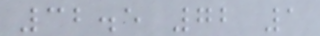32.5 72 1
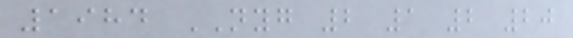1984 NYG 2 1 2 20
